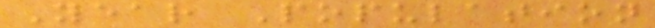Year Population
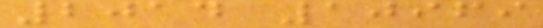2014 10969
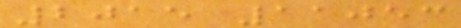2015 11053
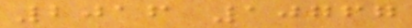2016 10767
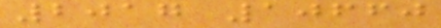2017 10660
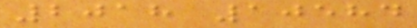2018 10584
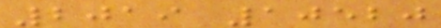2019 10520
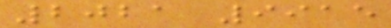2021 9915
